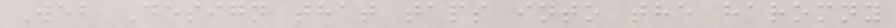Web Design that taps into the haromny
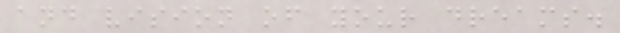and vision of your dreams.
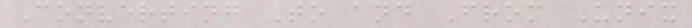Converting To and From Unix
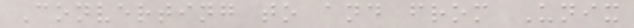Converting to and from Unix
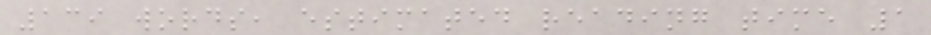139 words, estimated reading time 1
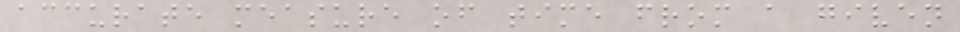accurate measure of time from a given
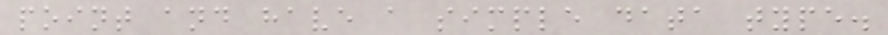point and have a simple data type.
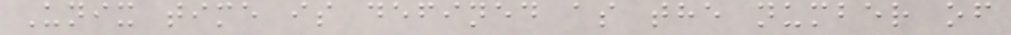Unix time is defined as the number of
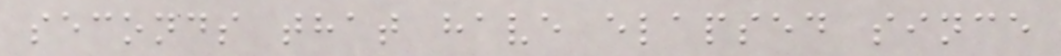seconds that have elapsed since
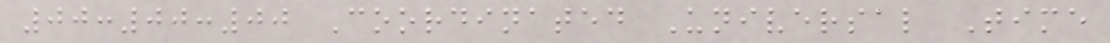00:00:00 Coordinated Universal Time
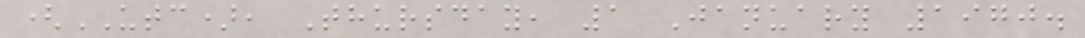(UTC), Thursday, 1 January 1970.
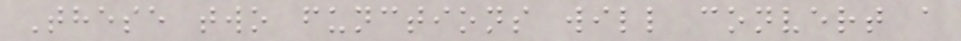These two functions will convert a
